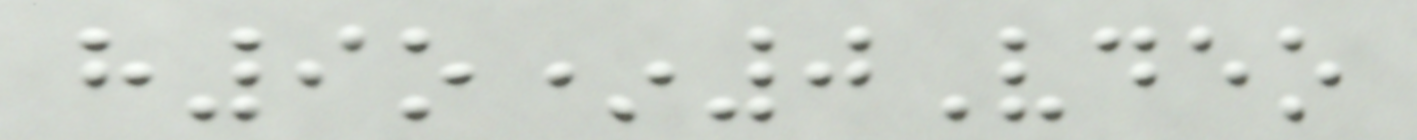h9o*0Vdeo
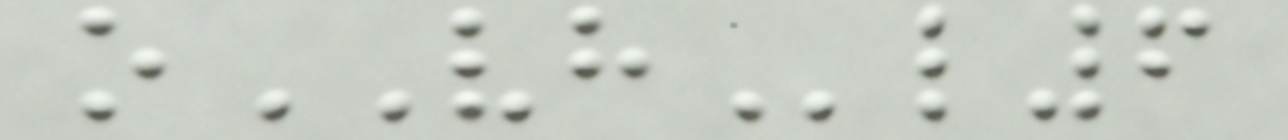oVHl6
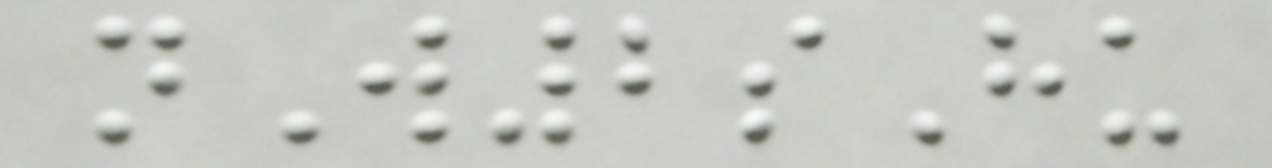nW2sHu
